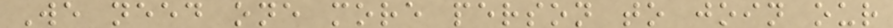We need one more person to join our
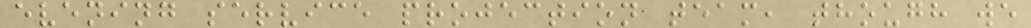evening service projection team, though we
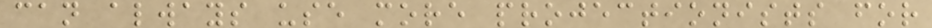can always use more projectionists for
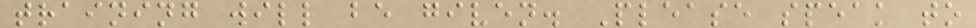training will be given. Please speak to
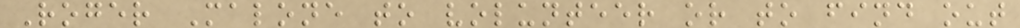Roger Malone to volunteer or to find out
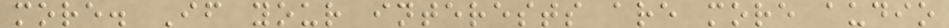more. If your interests are more audio
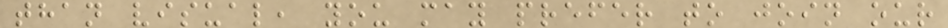than visual, you may prefer to join our
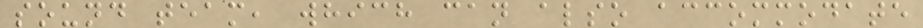sound team, which can also accommodate
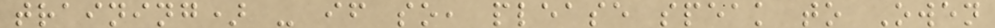training) - if so, please speak to Owen
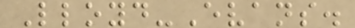Lloyd-Evans.
